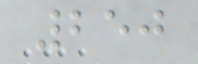250
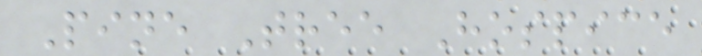Pine Tree Hospice
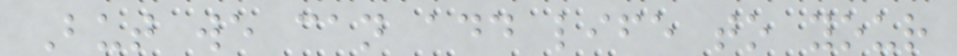But we can add life to your
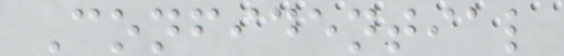Confidential
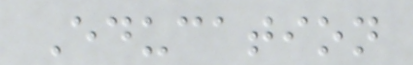Education
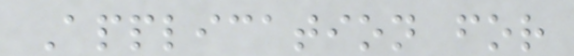Application for
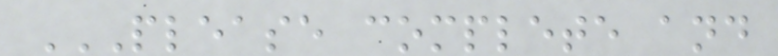PLEASE COMPLETE AND
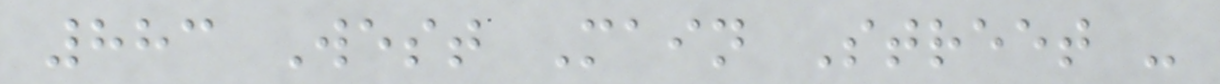883 West Main Street -
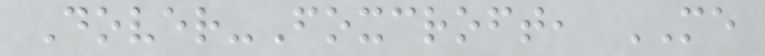Dover-Foxcroft, ME
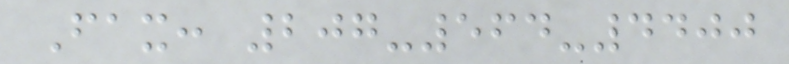Fax: 207-564-4400
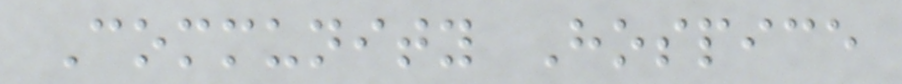Community Hospice
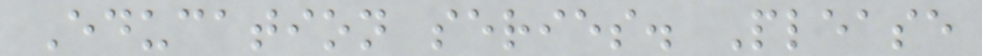Education series. Please
